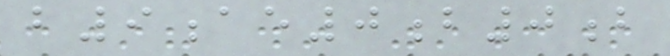b9ae0b0b
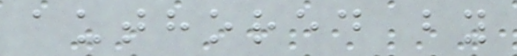authored by
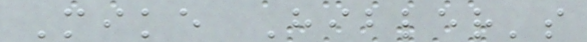Mike Hibler's
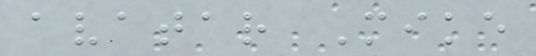avatar Mike
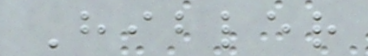Hibler
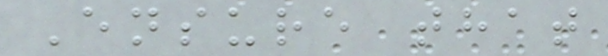Ensure that
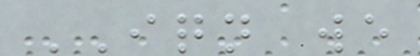IQN we
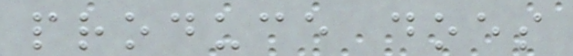produce does
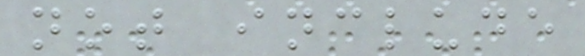not include
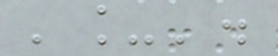'_'.
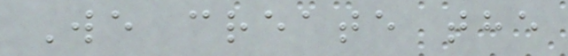We create the
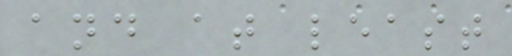and at least
